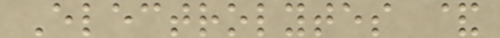Electrolytes &
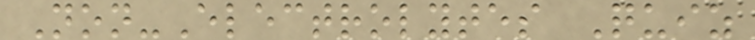Non-Electrolytes Quiz
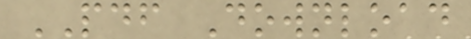PDF Download
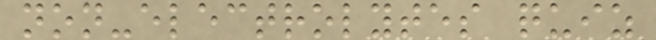non-electrolytes quiz
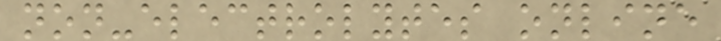non-electrolytes online
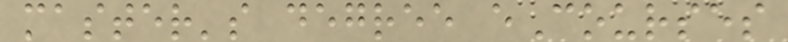master's degree eCourses
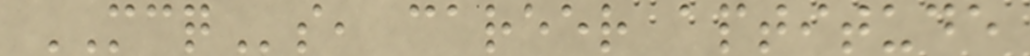MCQs, career aptitude
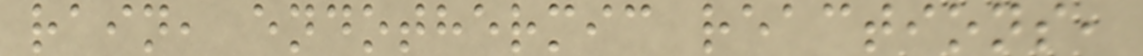rain, endothermic reactions,
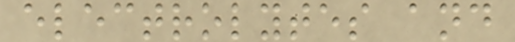electrolytes and
